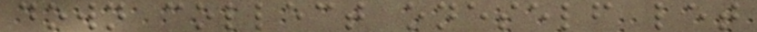down collect oneself let
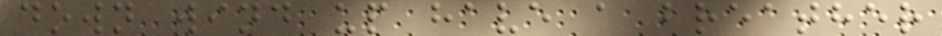down wind up have a breather
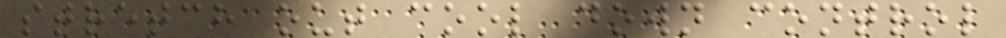stretch out cool down control
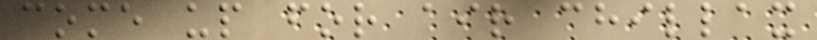come up for air chillax
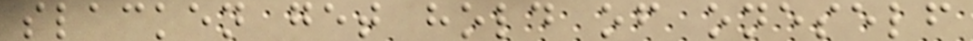slacken get hold of oneself
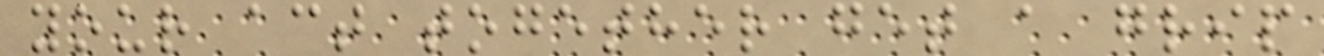your act together get a grip
